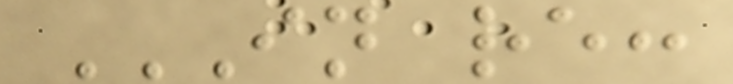IN RE:
